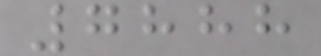7888
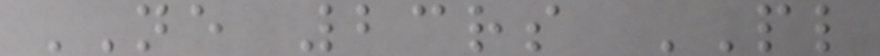NE 23rs PL
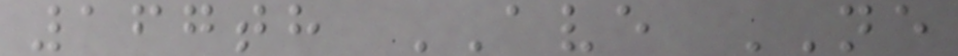167th AVE NE
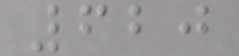620
